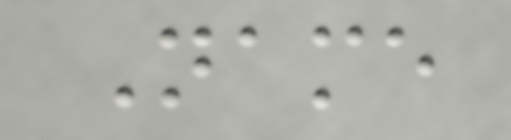Name
